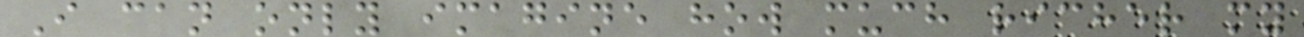I can only imagine how much richer my
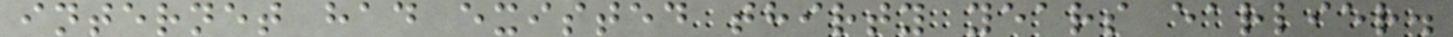internet had existed thirty years earlier.
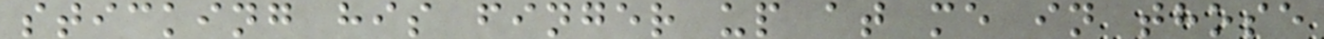sticking his finger up at me in those
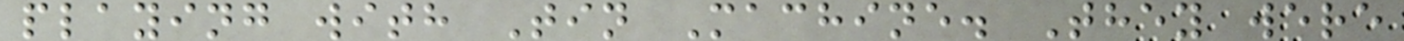playing with Tin Machine. They were
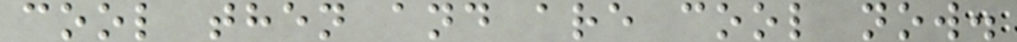cool then and are cool now.
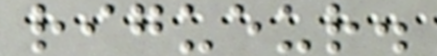rigueur.
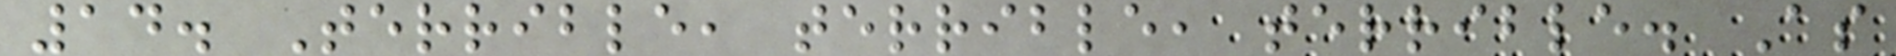14. Terrible, terrible, terrible. As
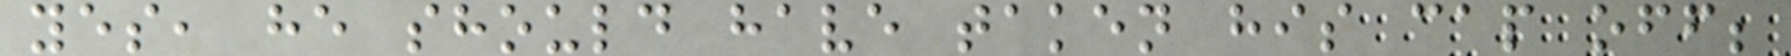yes, he should have taken his cap off;
